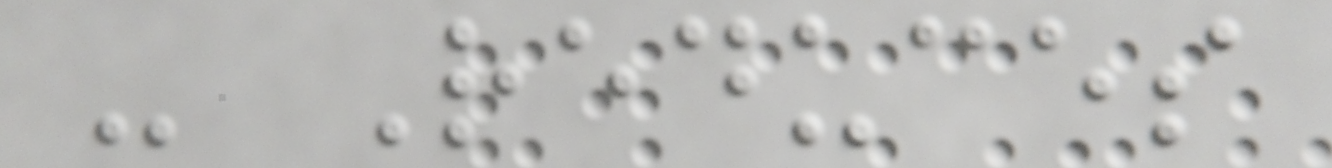- Reduces
